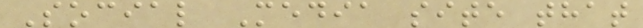Social Media site that
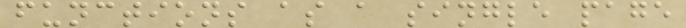functions as a single page
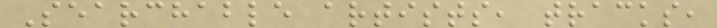Searchable artists, tracks,
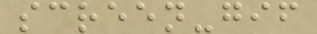screen-gif
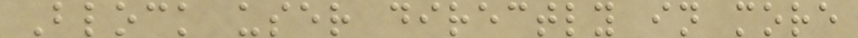Block user directly in more
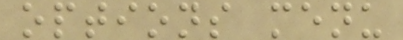options menu
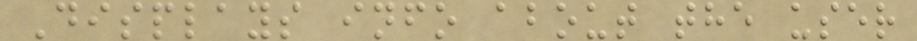Displays info about the user
